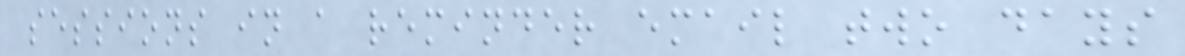sessions in a reminder email two days
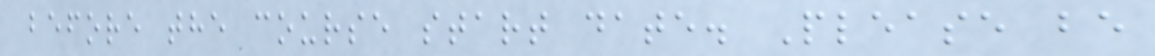before the course start date. Please be
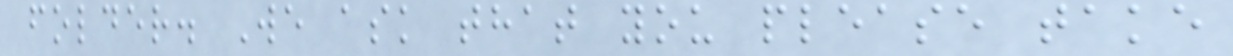folder. We ask that you please take
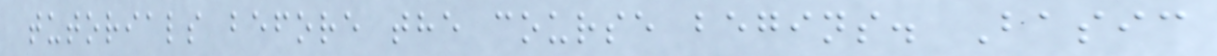tutorials before the course begins. Basic
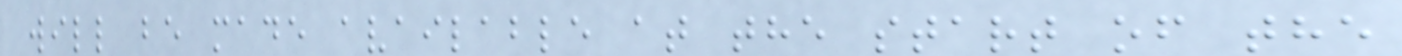will be made available at the start of the
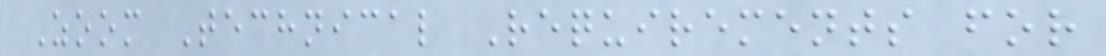Zoom Technical Requirements for
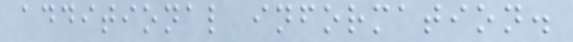additional information.
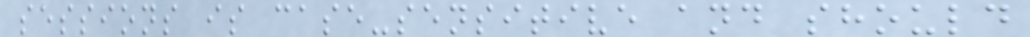sessions is case-sensitive and should
